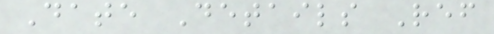Date Details Ref
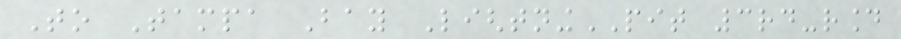To Tampa Bay LightningPIT 3rd-round
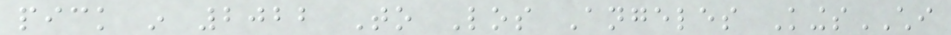pick in 2022 To Los Angeles KingsCHI
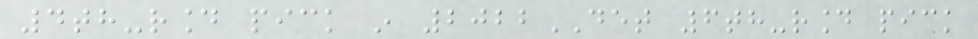4th-round pick in 2022DET 6th-round pick
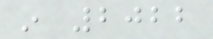in 2022
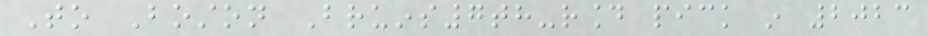To Boston Bruins7th-round pick in 2023
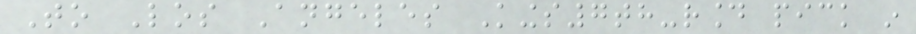To Los Angeles Kings7th-round pick in
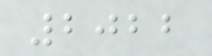2022
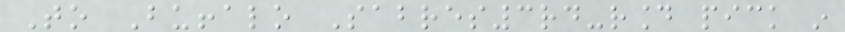To Buffalo Sabres3rd-round pick in
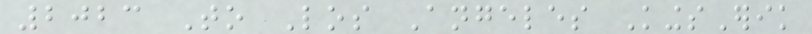2023 To Los Angeles KingsErik
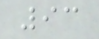93
